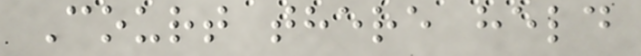Court there held
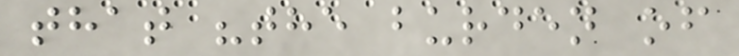that "the burden of
